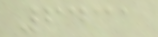6431
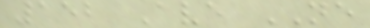152 Ave NE
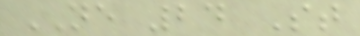NE 24 St
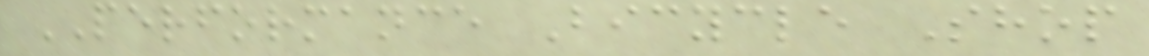PERFORMANCE Bicycle Shop
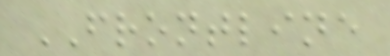FRONTLINE
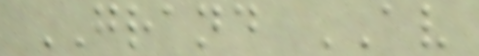GRAND AV
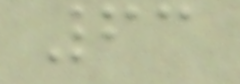63
